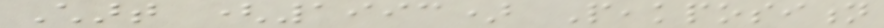Chart (1993) Peakposition
